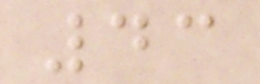43
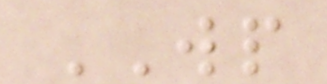WP
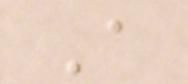A
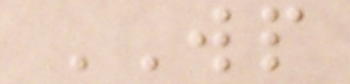WP
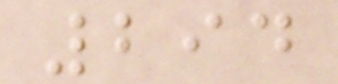294
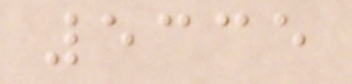5335
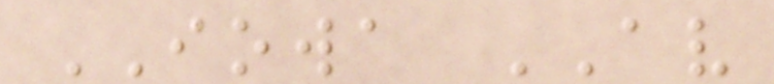IOWA AV
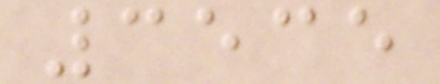3535
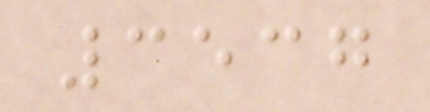3537
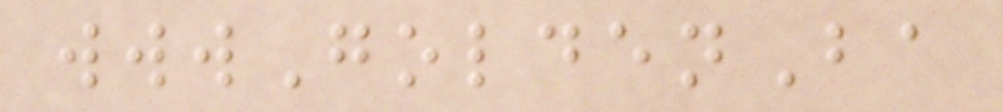wwwGoldenBa
